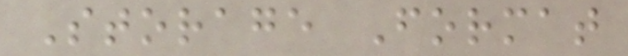Storage Format
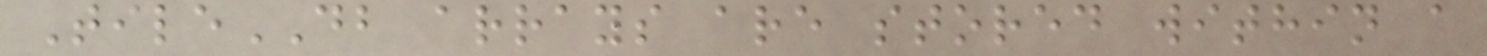TileDB arrays are stored within a
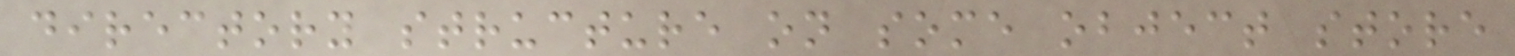directory structure on some object store
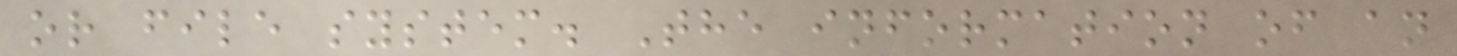or file system. The information of an
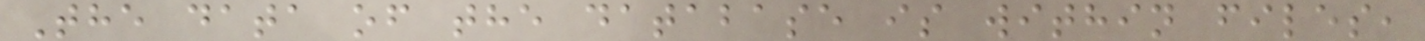The data of the database is within files,
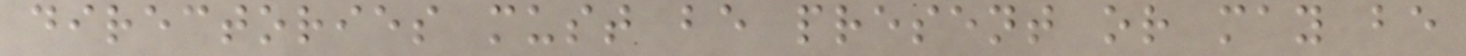directories must be present or may be
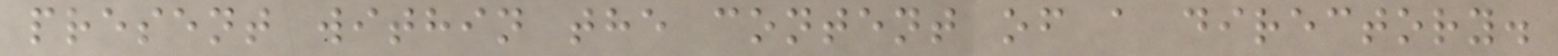present within the content of a directory.
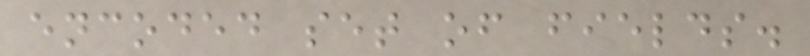encoded set of fields.
